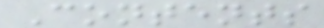Contents
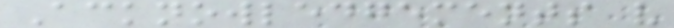Acknowledgements v
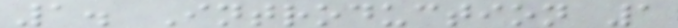1. Introduction 1
